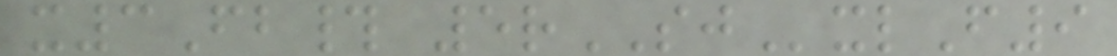x3Fb# 5rSJxlF9
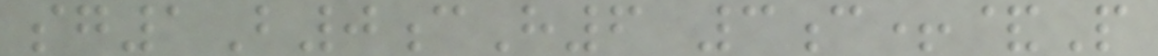sg1B0cH6 3c+&P
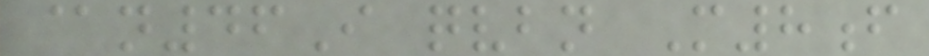@n46I qvbn M8f
